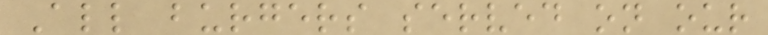All burgers served on our
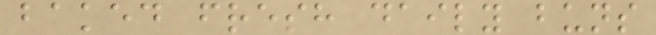baked fresh daily buns
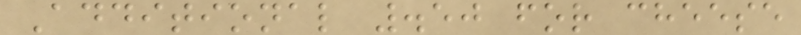Additional .50 for cheese
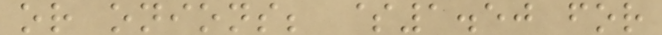or onions; $1.50 for
